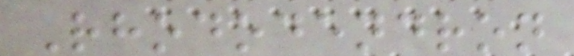Rhododendron
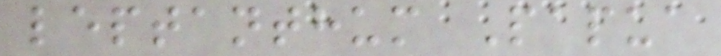leptanthum Papua
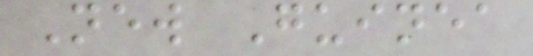New Guinea
